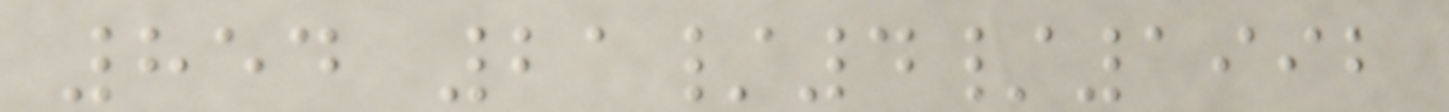854 21/4/1992
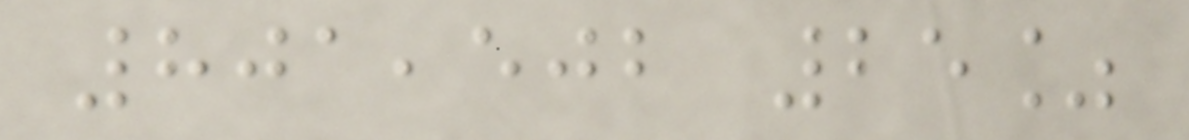801,502 25%
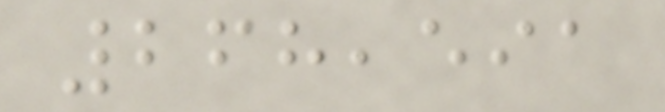268,591
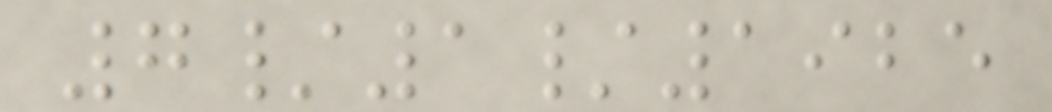7/1/1925
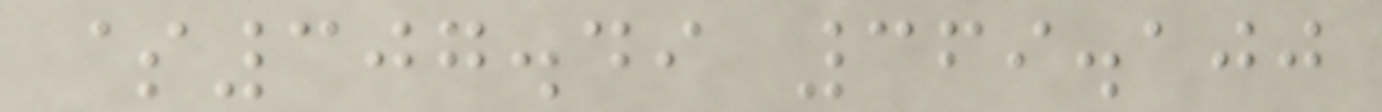$307.49 369.100
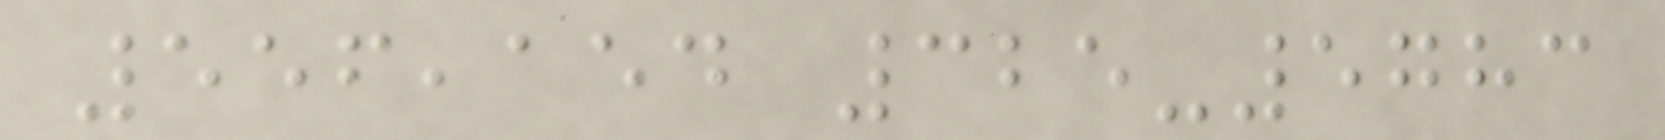556,154 325-5783
